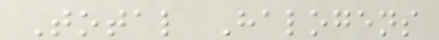Total Halogens
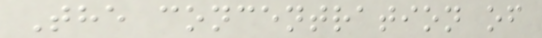The concentration of
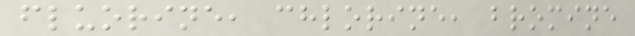fluorine, chlorine, bromine
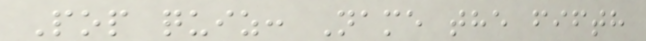Pop quiz: Name the fifth
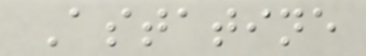Astatine
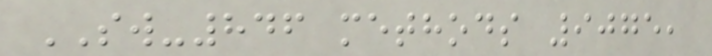SW-846 methods 9075,
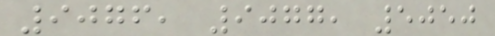9076, 9077, 5050
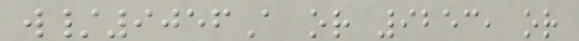w/9056A or 9253, or
